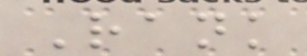Rank
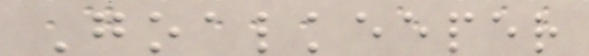Goalkeeper
